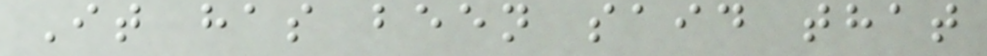It has been said that
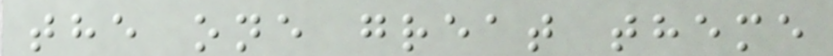the one great theme
